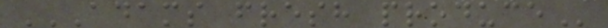ADAMS FRESH PRODUCE
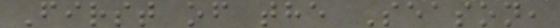First of the Season,
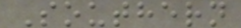Southern
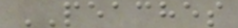PEACHES
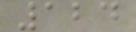124
